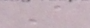A
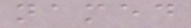named
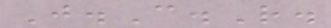J.C.R.
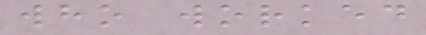who worked
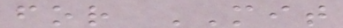for MIT
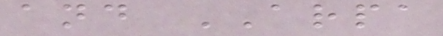and ARPA
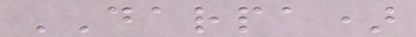DARPA)
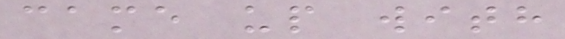came up with
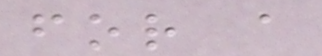for a
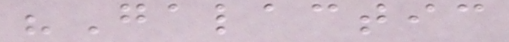"Galactic
